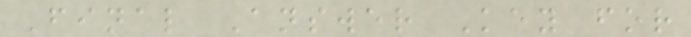Final Answer Key for
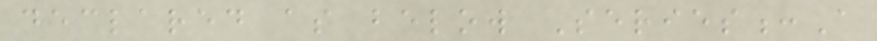declared as below Series:A
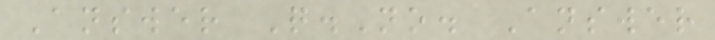Answer Q.No. Answer
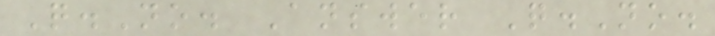Q.No. Answer Q.No.
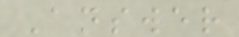Answer
